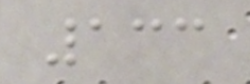133
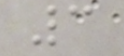3
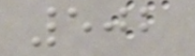502
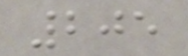205
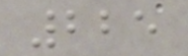225
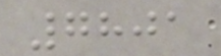7801
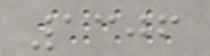1306
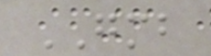GMB
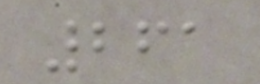261
